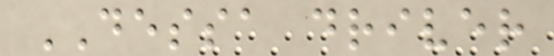DESSA driver
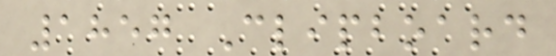1857 Clipboard
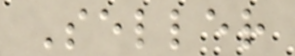Seller
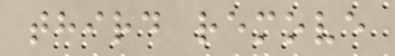third remove
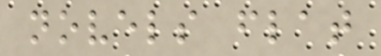novels flat
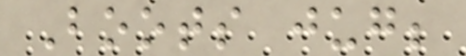Boots jug;
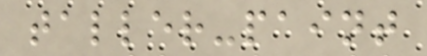taller-paint
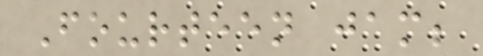Fourteen jam;
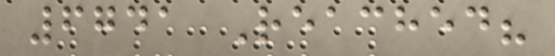6741 Reached?
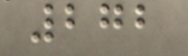272
